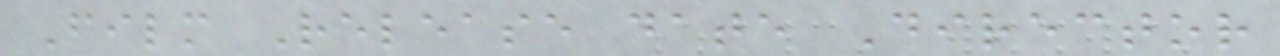Film Release date Director
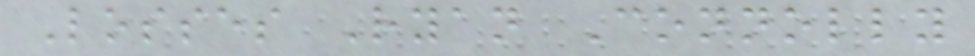Losses Ryan Connolly
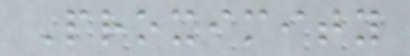Proximity
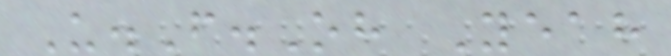U.F.Oh Yeah
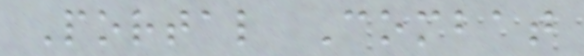Portal Combat
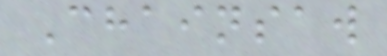Chainsaw
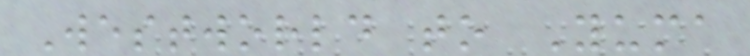Westworld to Yuma
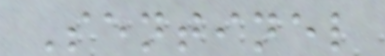Sentinel
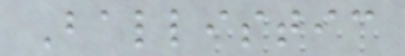Ballistic
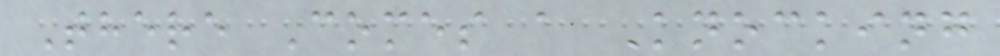There Comes a Knocking
